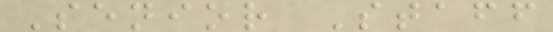Senior Staff
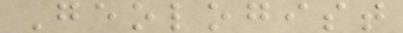Geologist
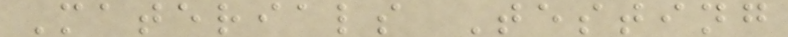Materials Testing
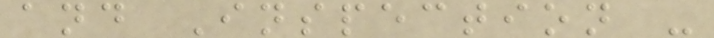and Inspection -
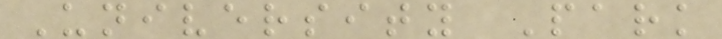University Park
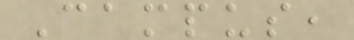Campus,
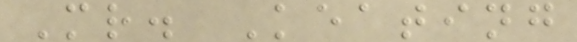Mr. Keating
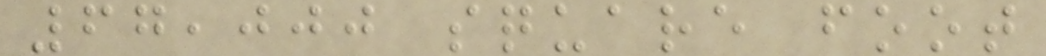67,000 square foot
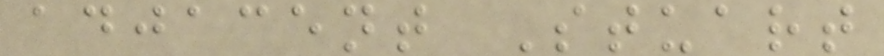adjacent Stuart
